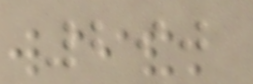290
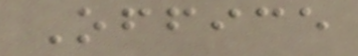Office
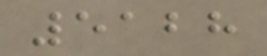5128
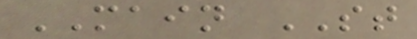MAIN ST
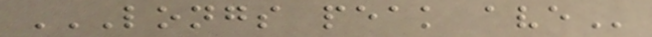LONGS PEAK AVE
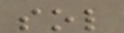sol
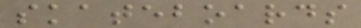skateboards
